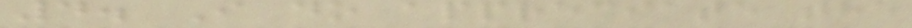4. I do appreciate the
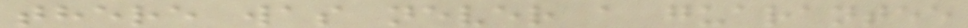there was never a guarantee
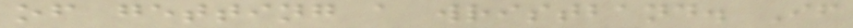of getting a wristband. If
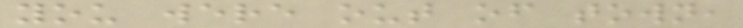you were out of town,
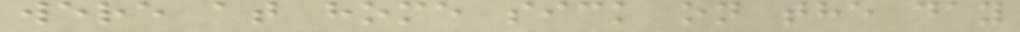were at home sick on the day
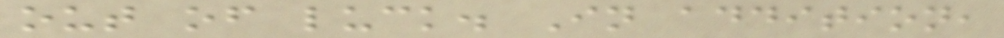out of luck. In addition,
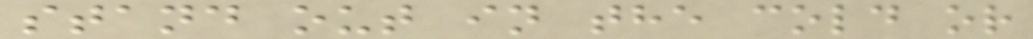stand out in the cold or
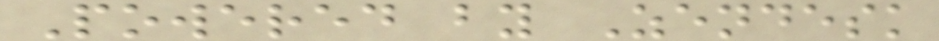Powered by Zendesk
